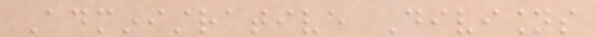Administrative Divisions
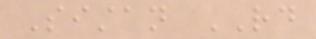Sistan RD
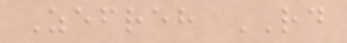Zefreh RD
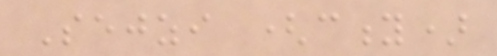Sejzi (city)
